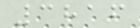3816
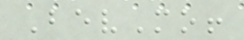BevMo!
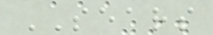SEARS
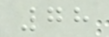78
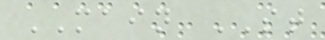MAIN ST
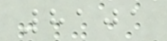8101
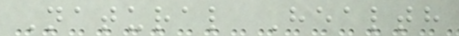Natural Health
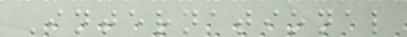International
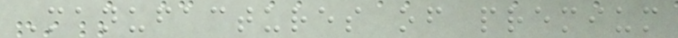Manufactures of premium
